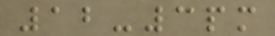12-3pm
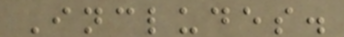Includes.
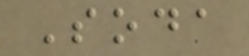Soda
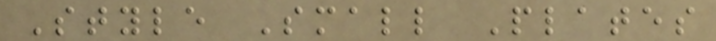Style Small Plates
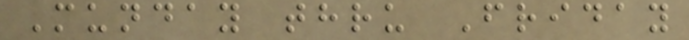Munday thru Friday
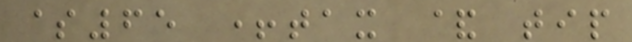$65 +tax & tip
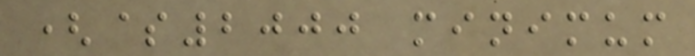($2000 minimum
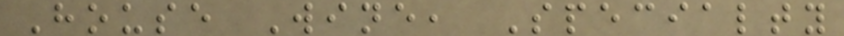House Wine, Specialty
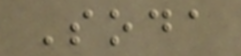Soda
